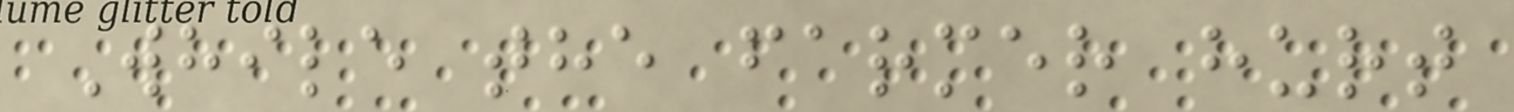While the farmer hurt
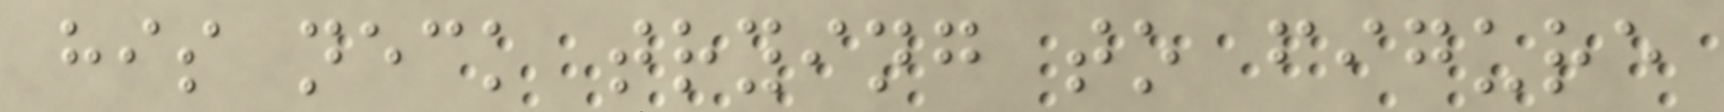his neck trying to figure
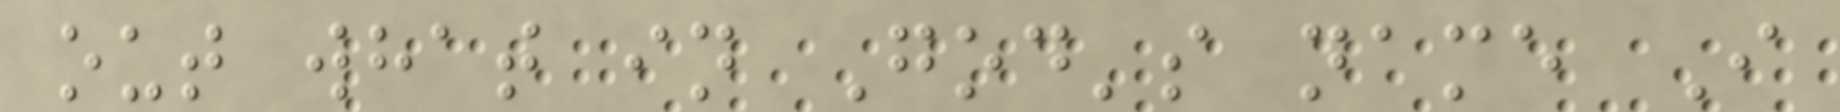out what in God's name I
